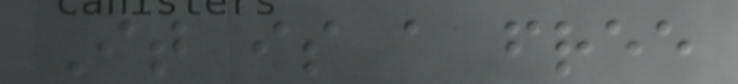It is a free
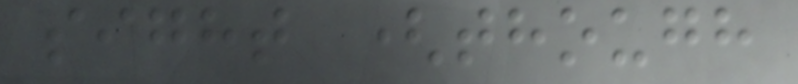sight (though
